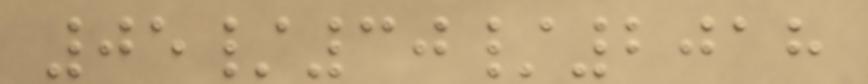05/30/2018
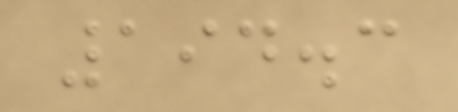194.3
